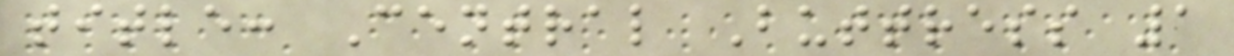title: Central Buttress 1
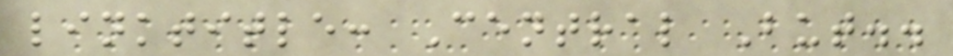linktitle: Central But..
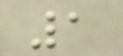1
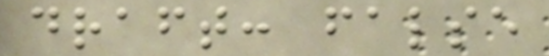draft: false
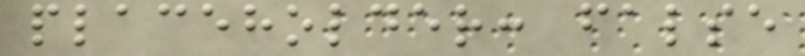placeholder: false
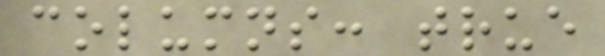columns: true
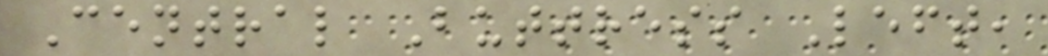Central Buttress Left,
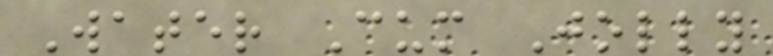Water Cum Jolly
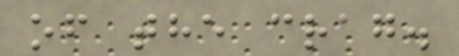of the crag.
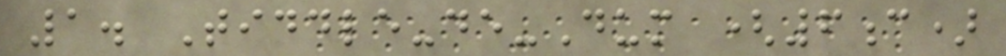1. Tiddle-de-Dum (6c)
